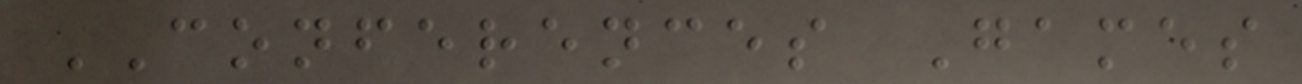CONFERENCES Games
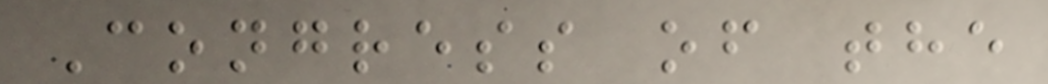Congress of the
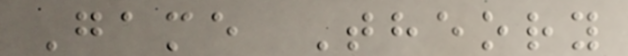Game Theory
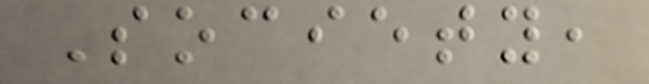Society,
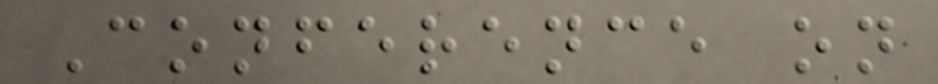Conference on
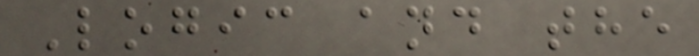Logic and the
